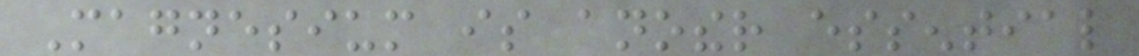Magnesium is another essential
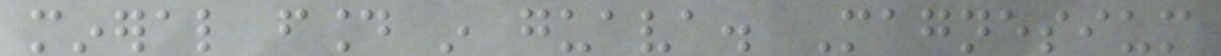mineral found in guava. Magnesium
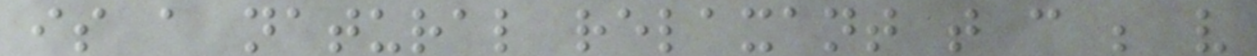is a natural relaxant that can be very
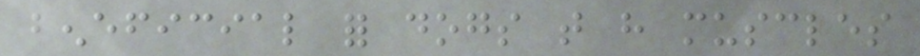beneficial for dogs that have muscles
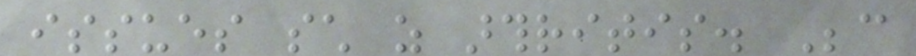issues such as arthritis. Because
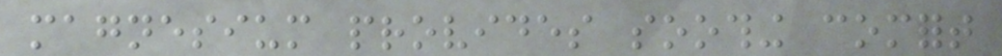magnesium provides soothing comfort
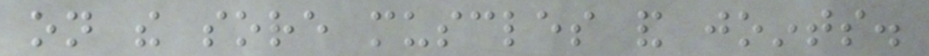on the sore muscles and joints.
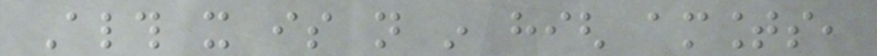Although it is not in high amounts,
